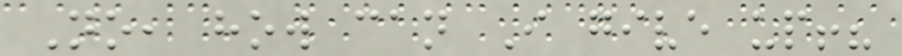No, how can I give up!?
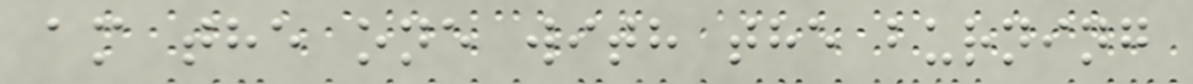am the one with the burning
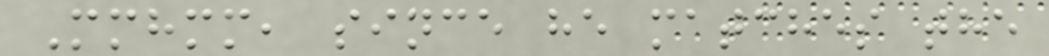Mmhmm, since he matches the
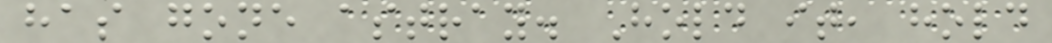has gone astray. Hold it, hold
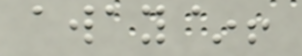away~!
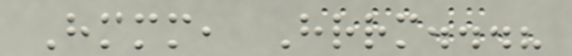Hmmm, Hrrm...?
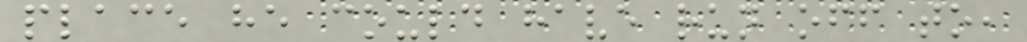place he could have run off to,
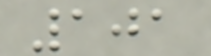101
